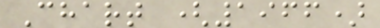Chart (1966)
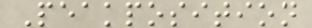Peakposition
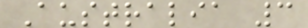Australia 3
